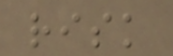risk
